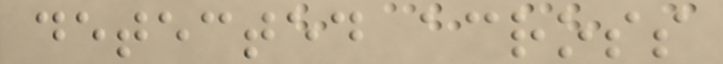detected across
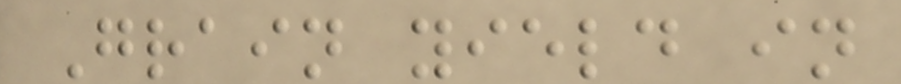Grain yield in
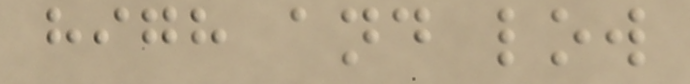high and low
